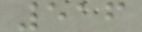516
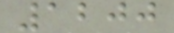1200
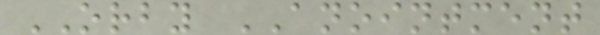ORBY ANOINTMENT
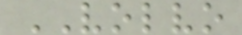VOLVO
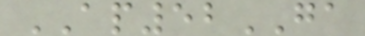AP52GA
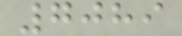7089
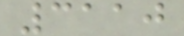3110
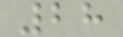28
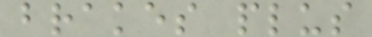brakes plus
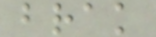brak
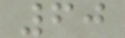60
